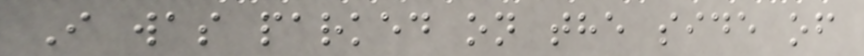I was parked on the side of
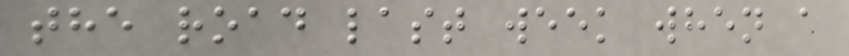the road last week when a
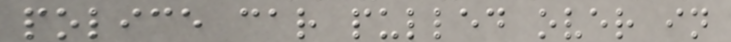police car pulled over in
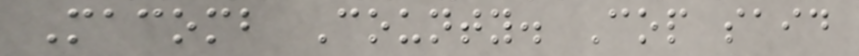Macomb County. Cop said
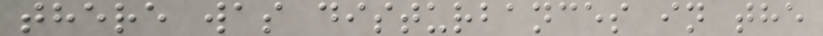there was disturbances in the
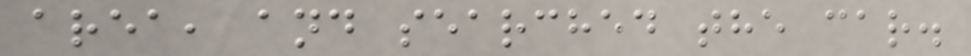area, and searched the car.
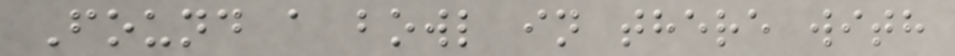Found a bowl in there with
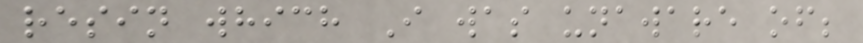resin which I was unaware of;
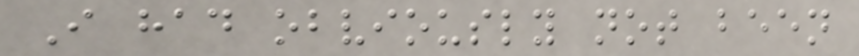I had obviously not been
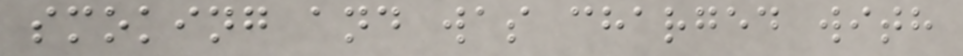smoking and was charged with
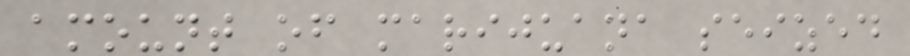amount of marijuana seized
